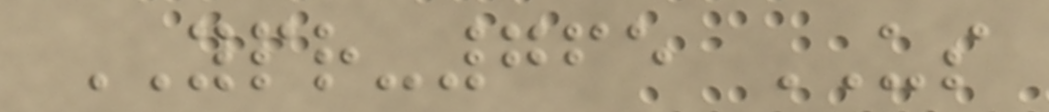YPR-765 US
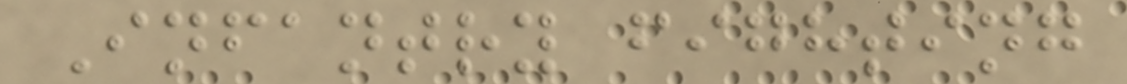Infantry fighting
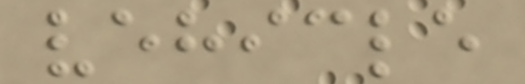vehicle
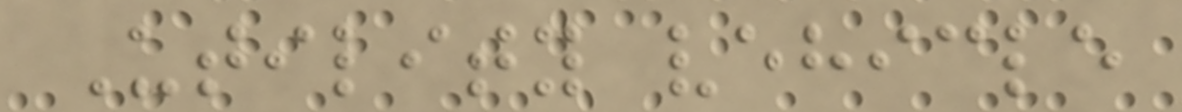Utility vehicle
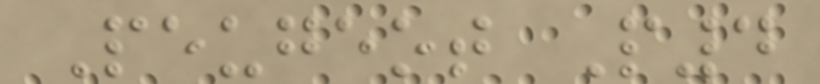Peugeot P4
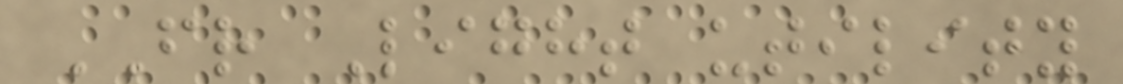FR Light utility
